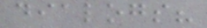dialogs?
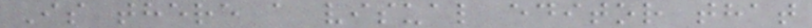Is there a visual editor that
